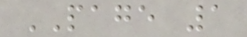PAGE 1
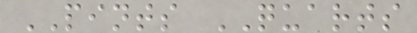PINTS QUARTS
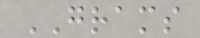GRAMS
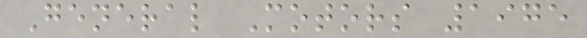General Motors 1975
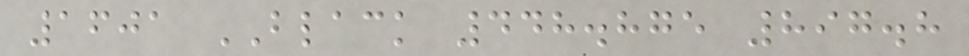1601 BLACK 448.875 897.8
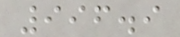996.9
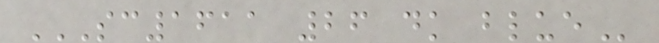SC1611 26 DK BLUE
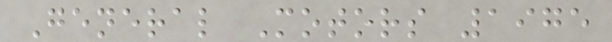General Motors 1975
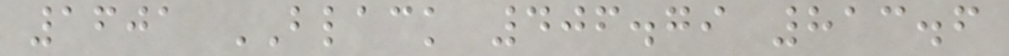1601 BLACK 406.79 813.6
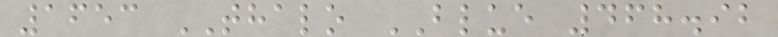1653 THALO BLUE 468.92
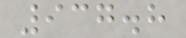937.8
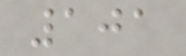101
